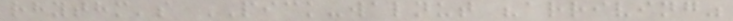rhythm's PICK-walnut "arriving"
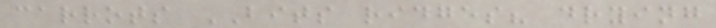carrots BITS ridges? drying
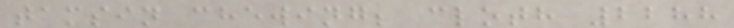tamsin chewing; cloth 2288
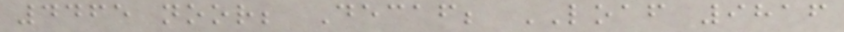4465 noor; Decaf; LOAF 9816
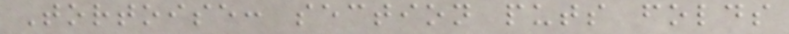Tortoise: section puts folds
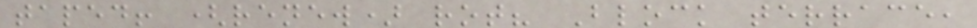taped! (renew) rot? Block terrace,
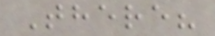There?
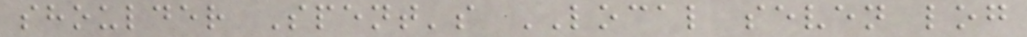shoulder Spent's LOCAL seven log
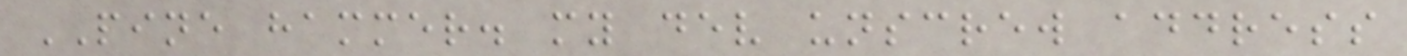PINE hammer. my dev unscrew address
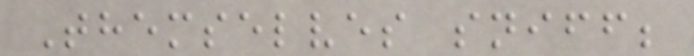Themselves sniff;
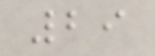29
